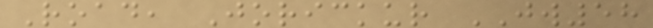Road, Jorickur JW58
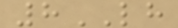8LH
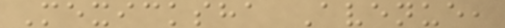Mexicksha Avenue,
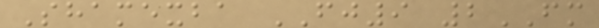Shamexba FJ9 2FM
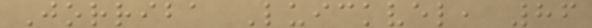Jorriba Luickvel, 86
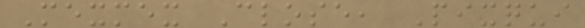Mexmex Close, Pixqui
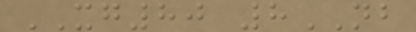XG80 8NB
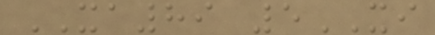XA89 5XI
